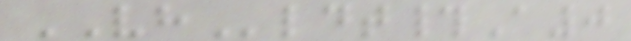VHldt#A0
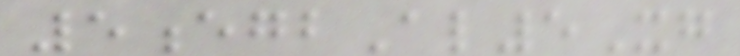5egbAl5Xg
